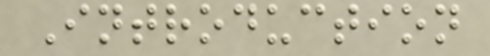Introduction
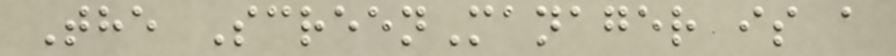The ScreenManager is a
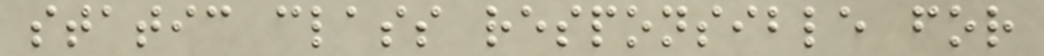static class responsible for
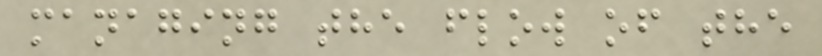managing the flow of the
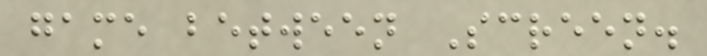game between Screen.
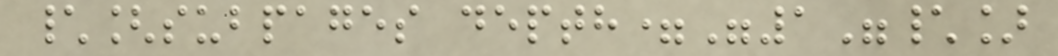\[subpages depth="1"\]
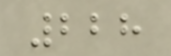228
